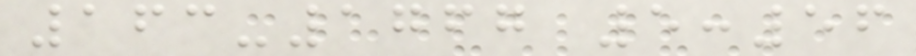163-1767 5:56
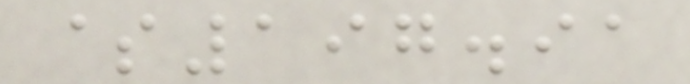$197.91
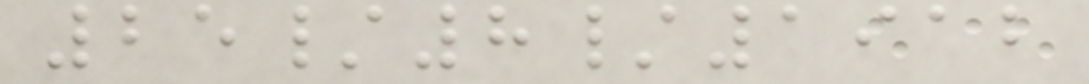25/8/1912
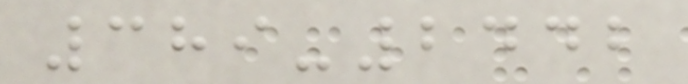389-2442
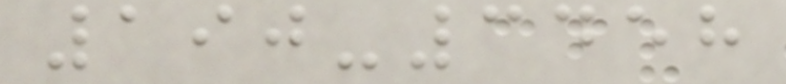190-3458
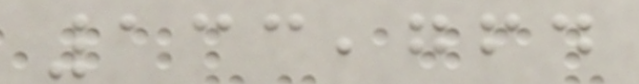133,764
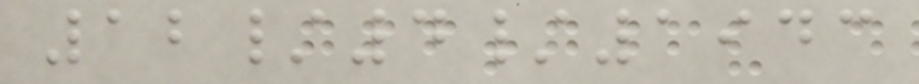12/4/1943
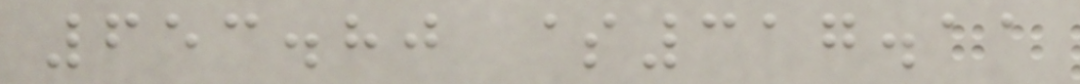653.80 $317.11
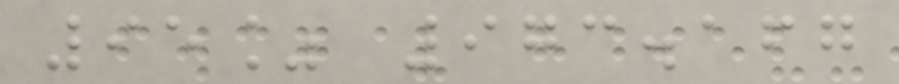95% 973.167
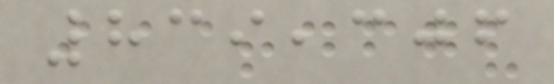839,306
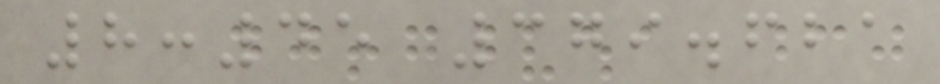8:45 379.621
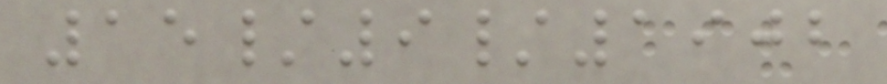15/9/1902
